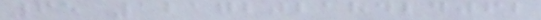65 121720218424062
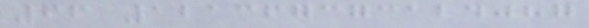66 121367373124087
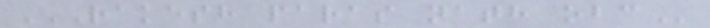RAKESH PARAS NATH OBC
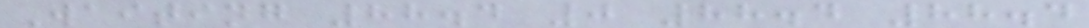Waiting 88.4 0 88.4 88.4
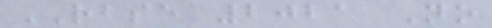RBSE 2021 No
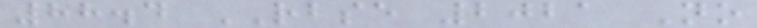88.4 RBSE 2021 No
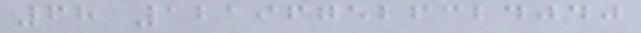68 121967526324040
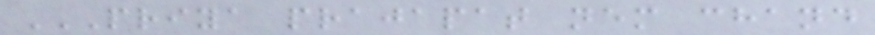PRIYA PRAJAPAT NEM CHAND
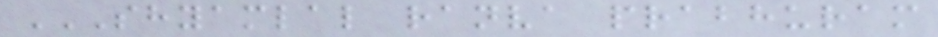SHYAMLAL RANVA PRABHURAM
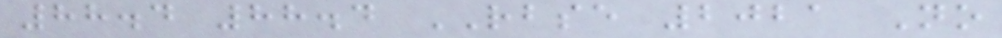88.4 88.4 RBSE 2021 No
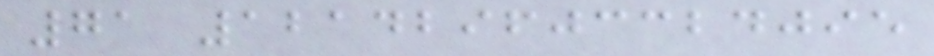71 121429603324095
